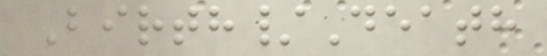Birth/Death
